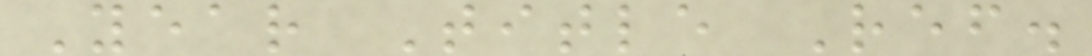Year Title Ref.
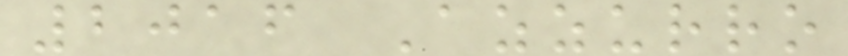2016 Azzurro
